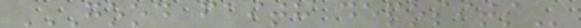GOOD FAITH DEPOSITS
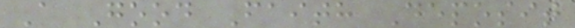A Good Faith Deposit
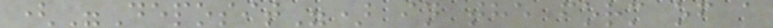("Deposit") in the form of a
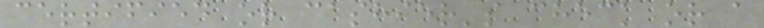certified or cashier's check or a
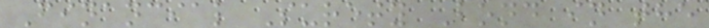Financial Surety Bond in the
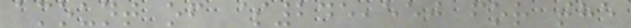amount of $245,550 for the
